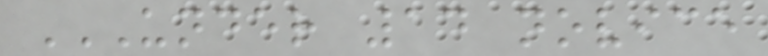UNDER 14 NOVICE
